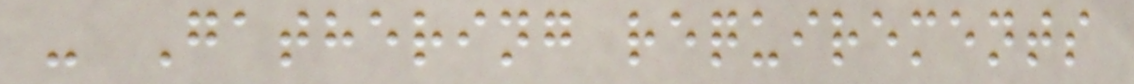- Gathering requirements
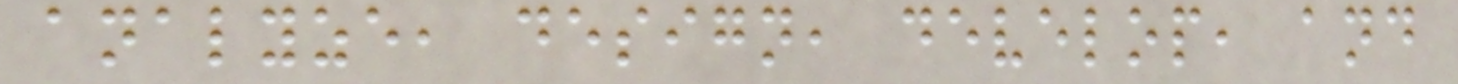analyze, design, develop, and
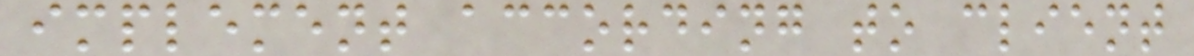implement according to client
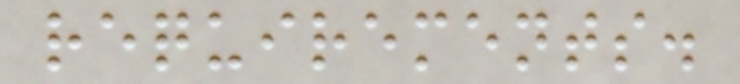requirements.
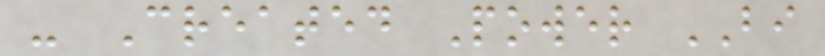- Created Power BI
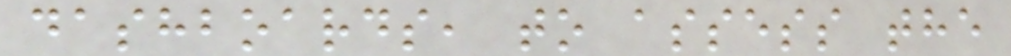dashboards, to assess the
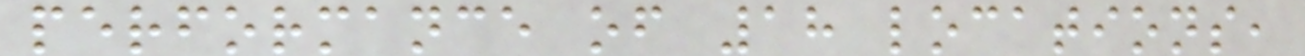performance of 18 locations,
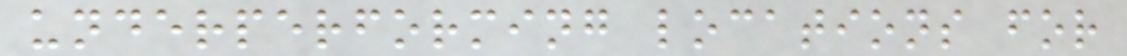underperforming locations for
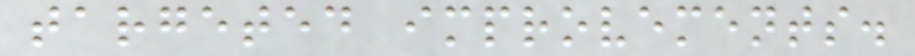targeted improvements.
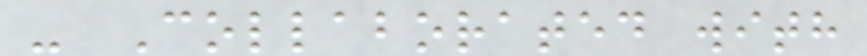- Collaborated with
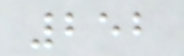252
